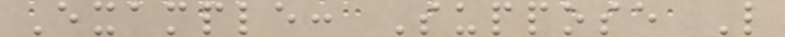Example: Suppose L
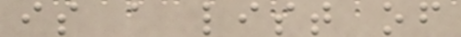is a list of
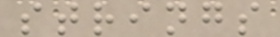strings
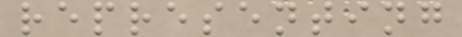representing
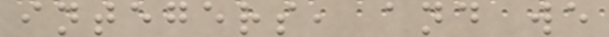integers, and we
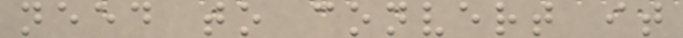need to convert it
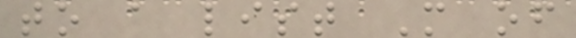to a list M of
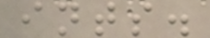ints.
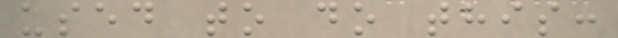used to do this:
